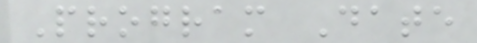Program Date
